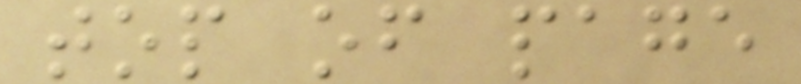top of page
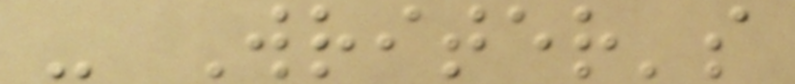- Writer's
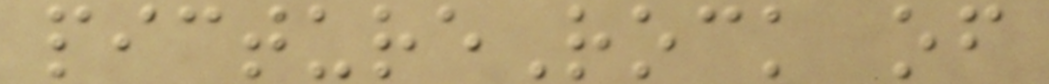pictureRock of
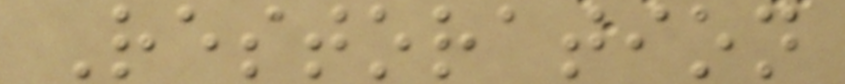Restoration
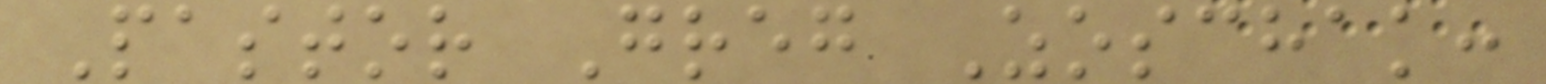Pastor Greg Zoschak:
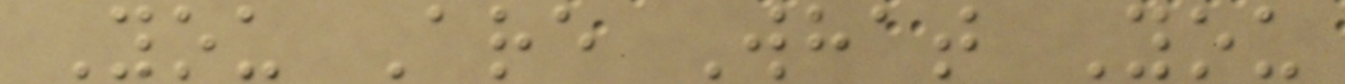You Are What You
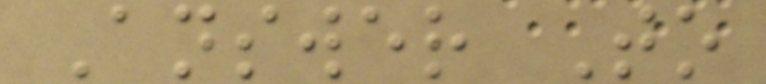Answer To
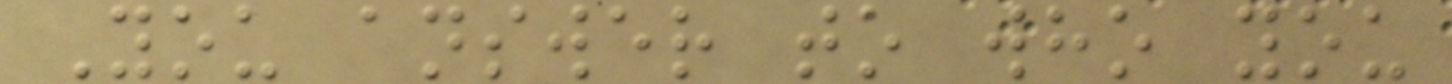You answer to who you
